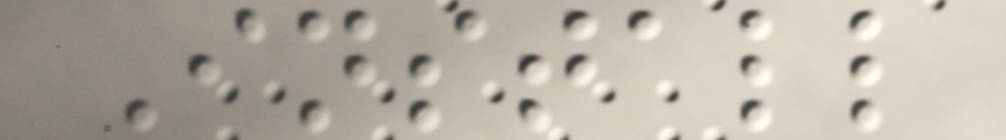Install
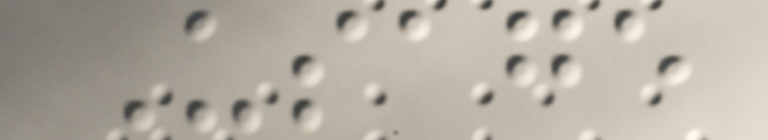Usage
